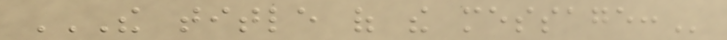THE TITLE OF THE MESSAGE:
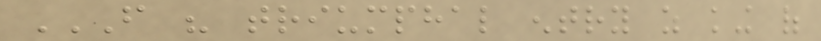FROM HIS TRIUMPHAL ENTRY AS KING OF
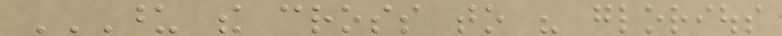UPON THE CROSS TO HIS GLORIOUS
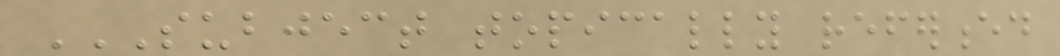SUBJECT TOPICALLY REFERENCED
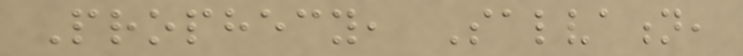Prophecy, Salvation,
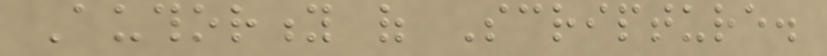Authority of Scripture.
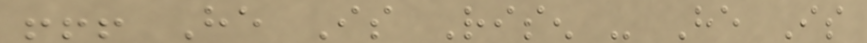!!! He Is Risen - He Is
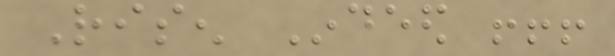Risen Indeed !!!
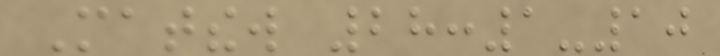Matthew 28:1-10
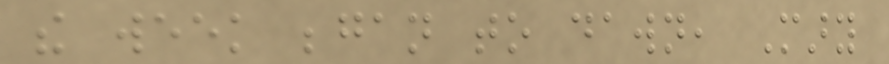the week began to dawn, Mary
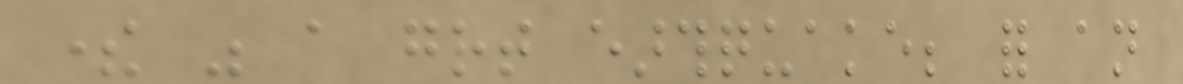there was a great earthquake; for an
